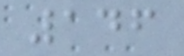146
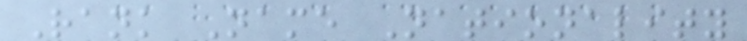Rank Name Nationality
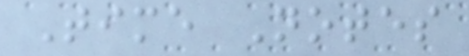Time Notes
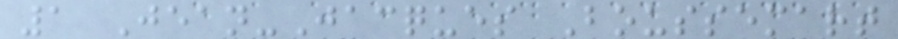1 Jean-Jacques Boussemart
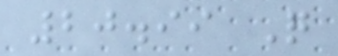20.99 Q
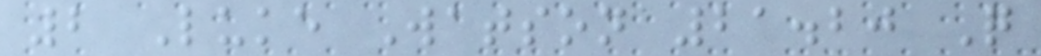2 Luke Watson 21.20 Q
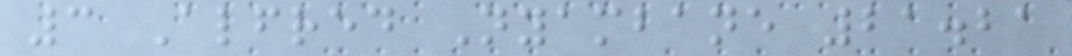3 Alfred Nyambane 21.21
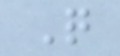Q
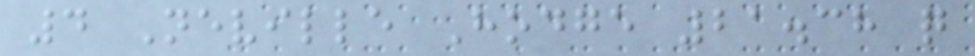4 Neville Hodge 21.38 q
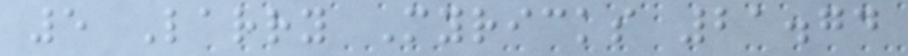5 Larry Myricks 21.74
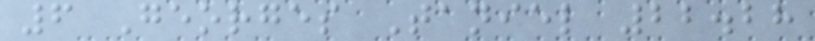6 Georges Taniel 22.28
